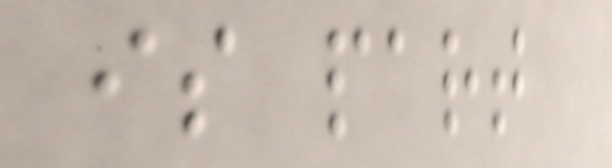is part
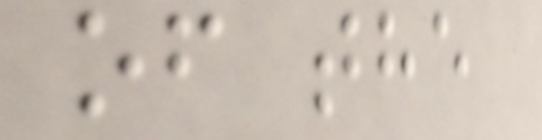of the
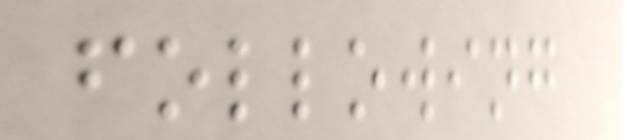following
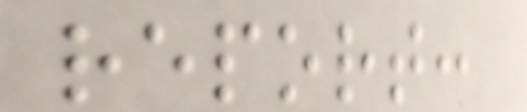report:
